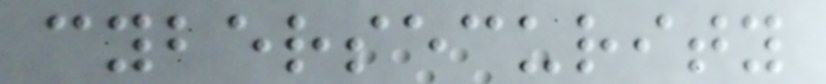cybersecurity
